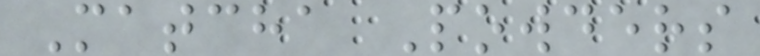Matcha Powders
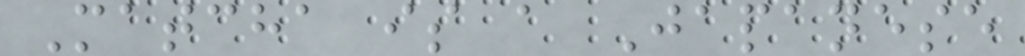Matcha is a Japanese
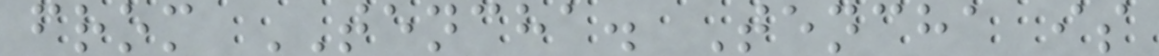from TENCHA. Tencha is
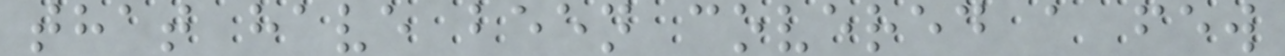that have been covered a few
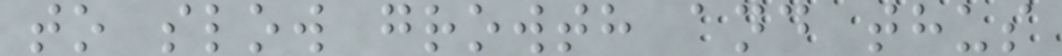to slow growth and thus
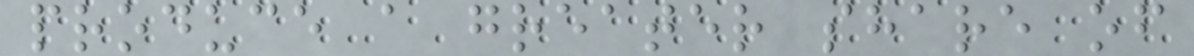produce a greater share of
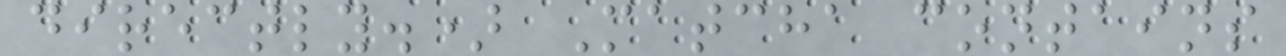directly.) Matcha contains
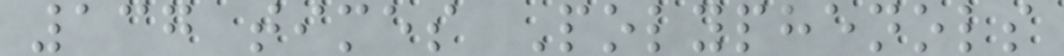137 times Polyphenols
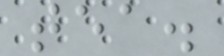tea.
